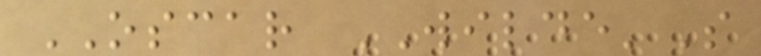OSCAR WILDE'S
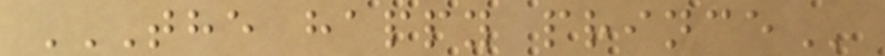THE HAPPY PRINCE
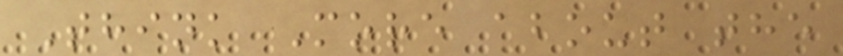Think More about the
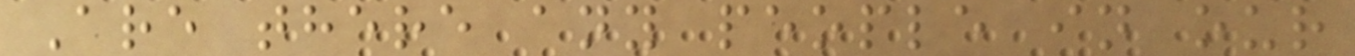Are there any people in our
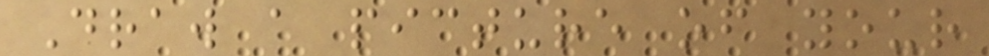Draw a picture of your
